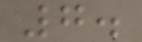7.
